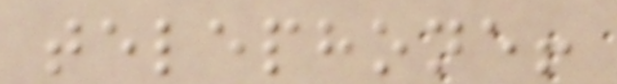telephone!
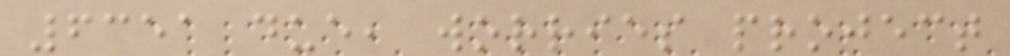6351 due, worries project
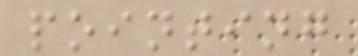pointing
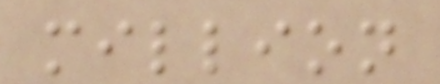million
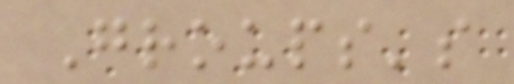Groups's
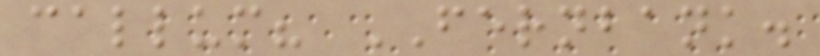callum? FERNBANK.
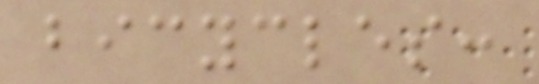bicycles:
